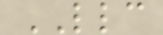LLC
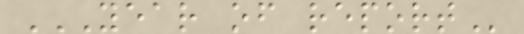YEAR OF REPORT
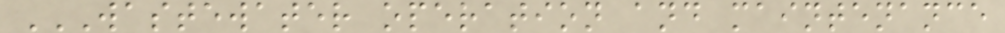WASTEWATER OPERATION AND MAINTENANCE
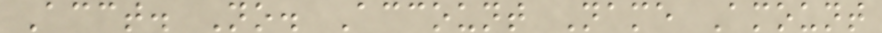Acct. No. Account Name Amount
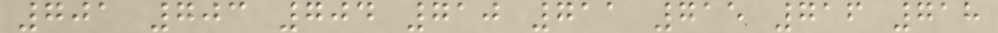701 703 704 710 711 715 716 718
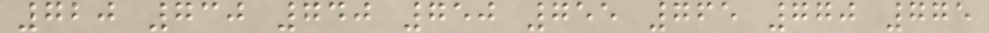720 730 740 750 755 765 770 775
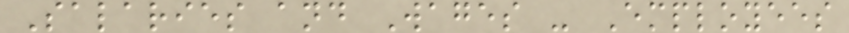Salaries and Wages - Employees
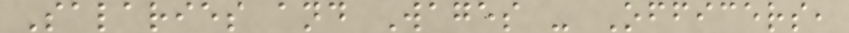Salaries and Wages - Officers,
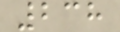238
